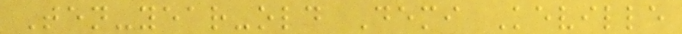Ten-year-old Demi Keville
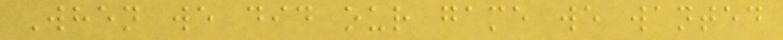When we did our game we wanted
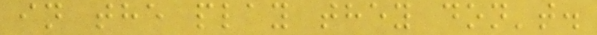in the play they don't.
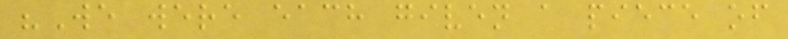"We were each given a piece of
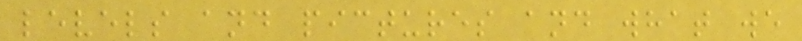levels and pictures and what we
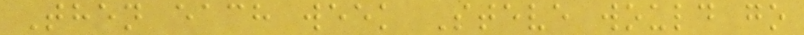Then each week Steve would go
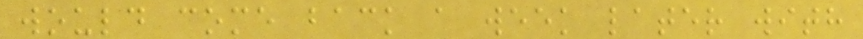would come back a week later with
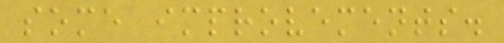some improvements.
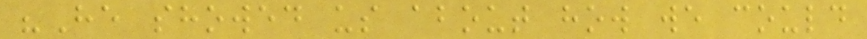"He showed us about how we could
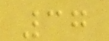37
